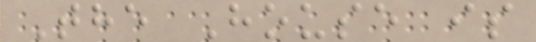The House is
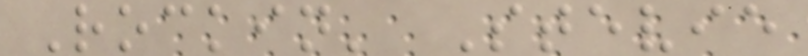Rockin' Stevie
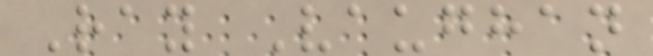Ray Vaughan
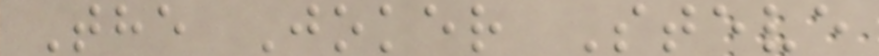The Joker Steve
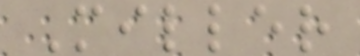Miller
